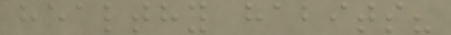healthy habits?
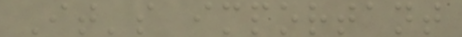It's important
